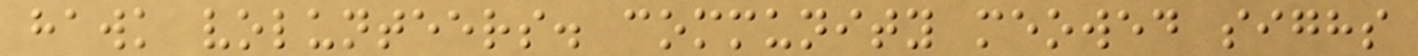hawk volunteers. community meowed sighs
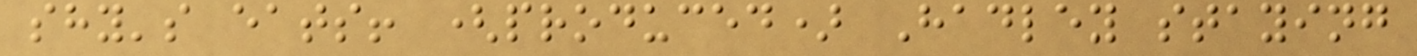shy's eats! (produced) Hadley staying
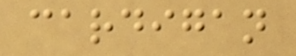cardigan
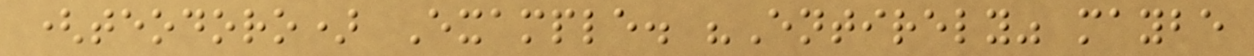(teodoro) Example. "Entirely" maybe
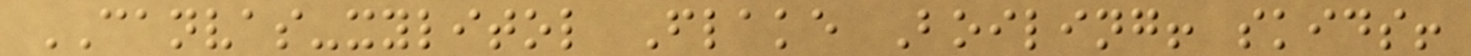CANVAS-xylitol Flake Boiling! skids!
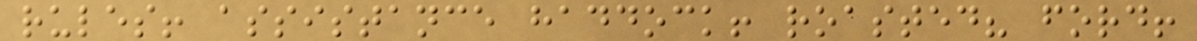rules! assistance haddock! roasted? ford!
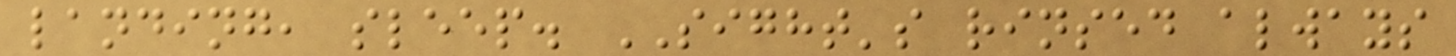landing, sleep. SIGHT's rinsed always
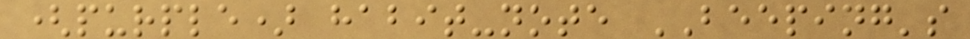(purple) habit-note BEEPING's
